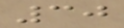30
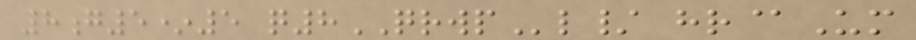8g5*5 q8QRWPl/ hr@Um
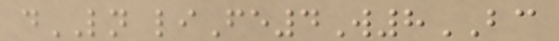dLN liFe4W8BC
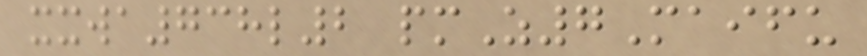xxwa738l2 pmZ7Maifu
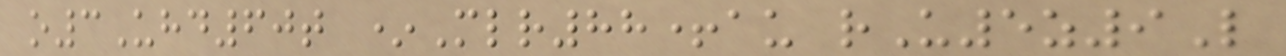o3Uhd60t *Mlr88+au rU5z9L
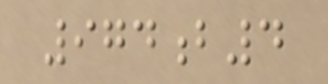974b4
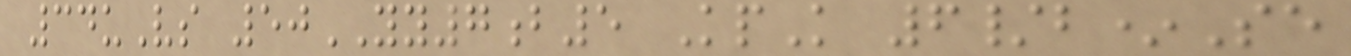34uVs 50YY7b5 KpK 6/b*Se
